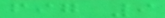fig 9
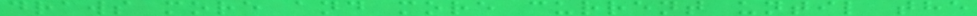draws more and more current until the
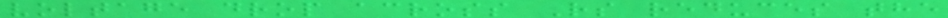voltage drop across Rs reduces the
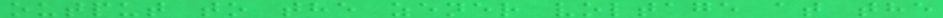output to the zener voltage at the
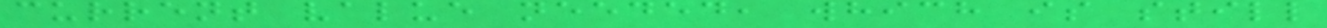current value needed, which is still
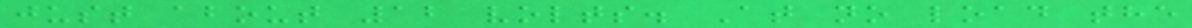just about 12 volts. At no load the
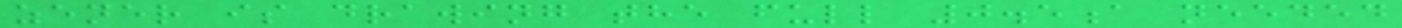zener is drawing the full 0.5a needed
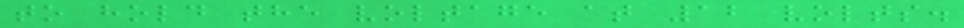to hold the voltage at 12 volts.
